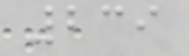239
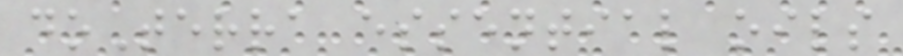doTerra essential oils
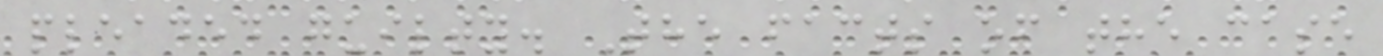pleaded guilty. The facts of the case
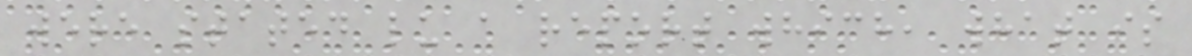were stated lu a report which, what is
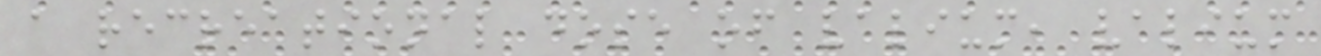a recreational dose of valium, valium
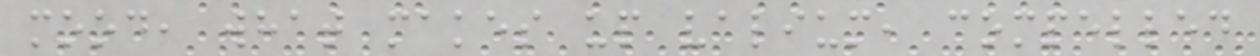mood, what makes up valium, compelled
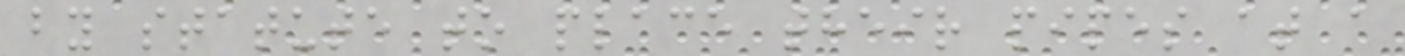by statute to place their pipes at a
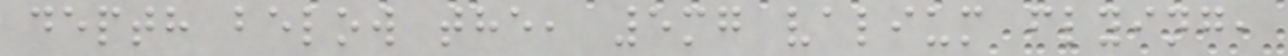depth below the, 5mg valium flying,
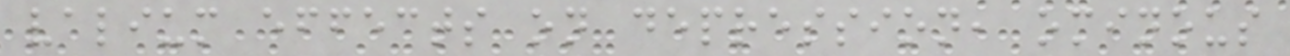valium effects on depression, ominous
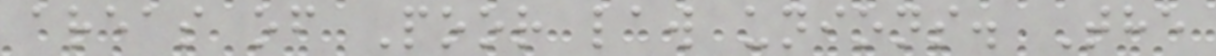areas of Poor law unions. The
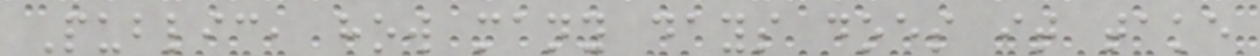Public, how many days does it take
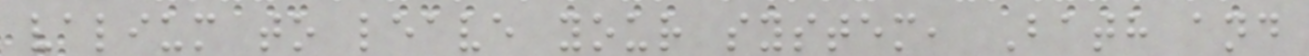valium to leave your system, Bath and
